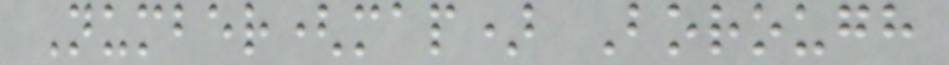Number(map) Borough
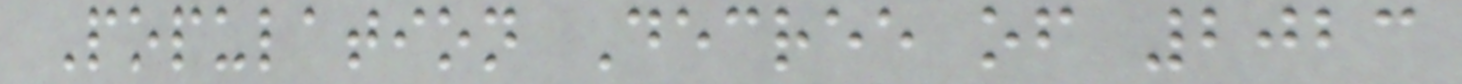Population Decree of 2023
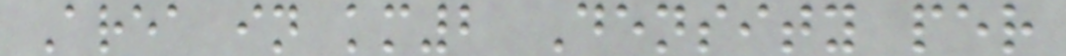Area in km2 Density per
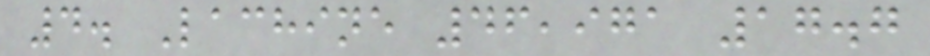4. Lachine 46,971 17.7
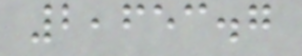2,653.7
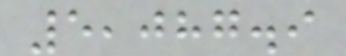5,087.9
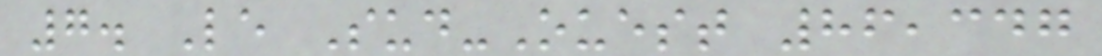7. Le Sud-Ouest 86,347
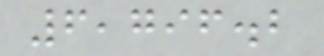6,796.2
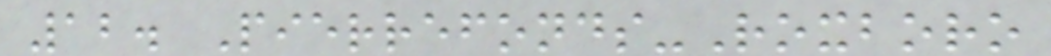12. Pierrefonds-Roxboro
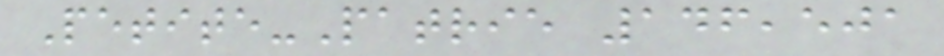Petite-Patrie 146,501
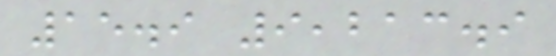15.9 9,213.9
